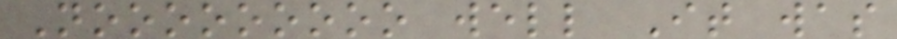Nooooooooo well It was
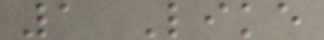1 Like
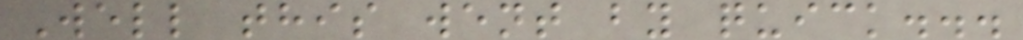Well this went by quick...
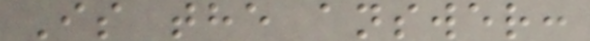Is the answer:
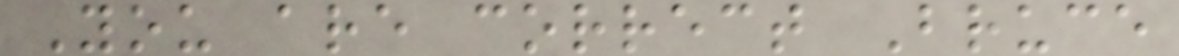You are correct Bruce
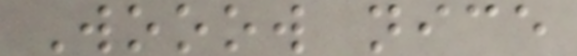Wooow nice
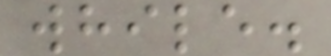while.
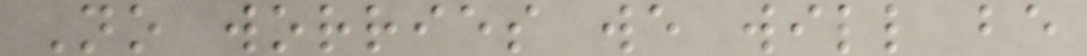No worries we will be
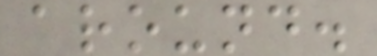around.
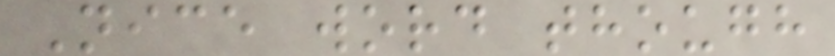Nice word though
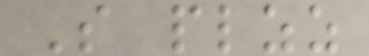S plzz
